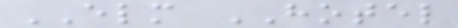ELM HOTEL
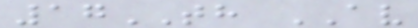17TH AV
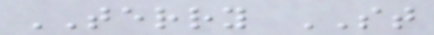TERRY ST
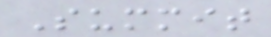Summit
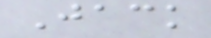Jack
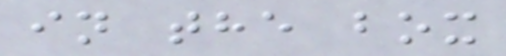in the box
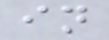in
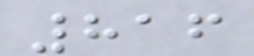816
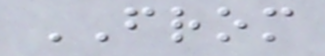FROM
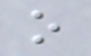o
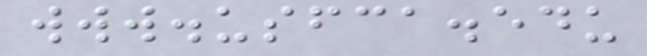www.usfca.edu
